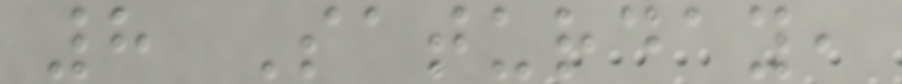8 Saturday,
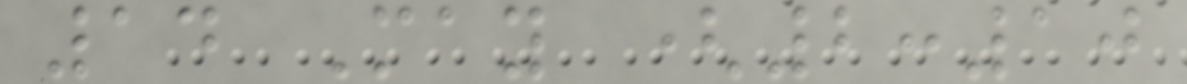14 May (2:10
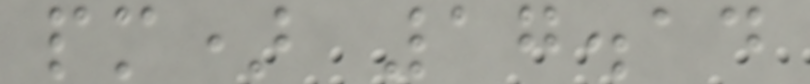pm) 17.14
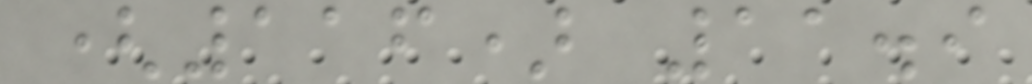(116) 11.9
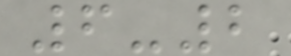6-2
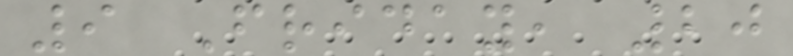9 Friday, 20
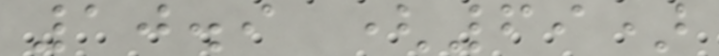10.9 (69)
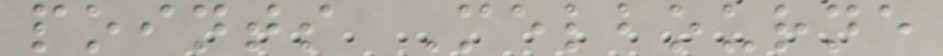points Melbourne
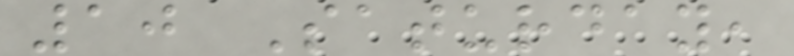10 Saturday,
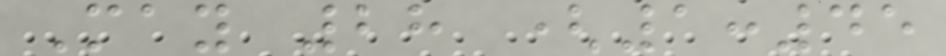May 28 (1:45
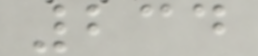234
